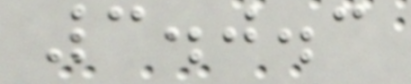3.0.3
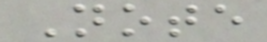Note
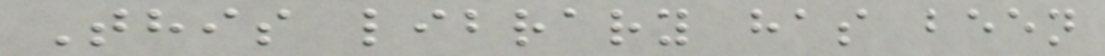This library has been
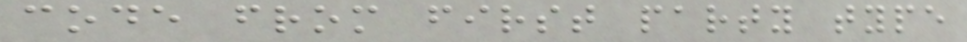code from first party type
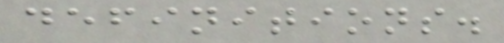definitions.
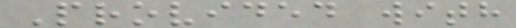Provided with
